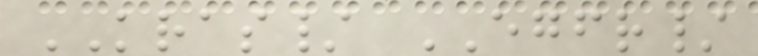KRAS/ EGFR/
